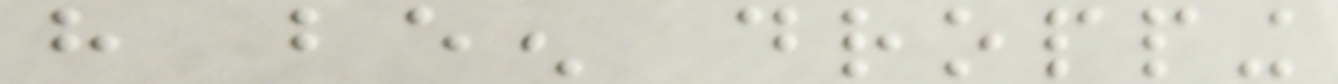have been dropping
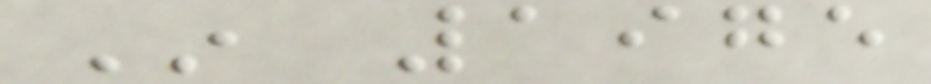In 1975
